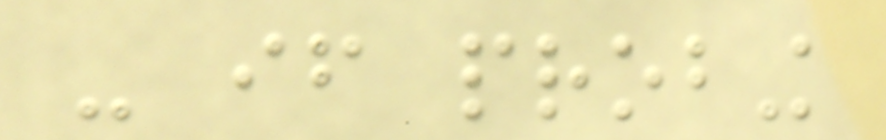- if probing
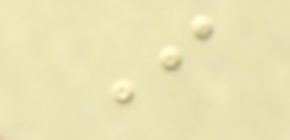I
